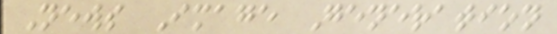News Image Generation
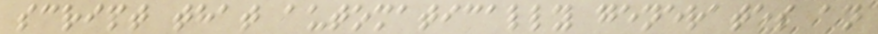script that automatically generates an
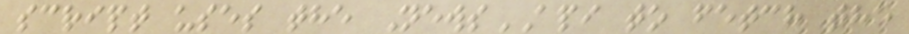script uses the NewsAPI to fetch the
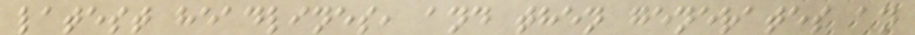latest headlines, and then generates an
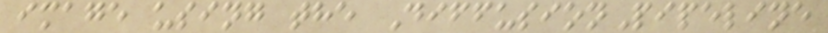image using the DiffusionPipeline
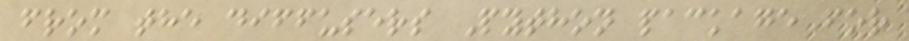from the diffusers Python package for
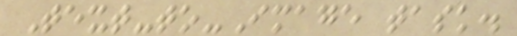Text-to-Image task.
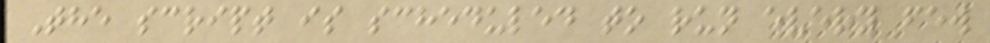The script is scheduled to run every few
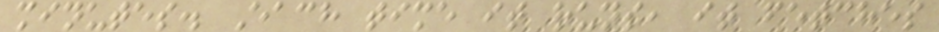minutes. Each time it runs, it fetches
